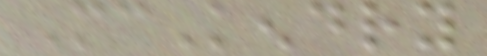McKendry
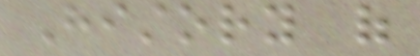History of
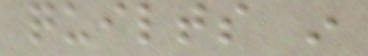quilts in
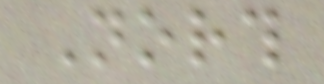North
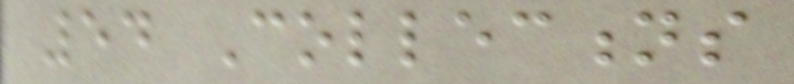54 Collections
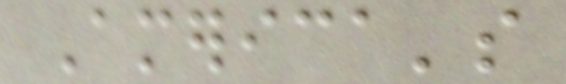America's
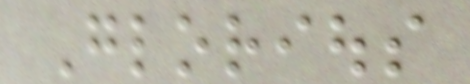Glorious
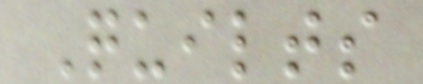Quilts
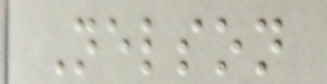Nelson
